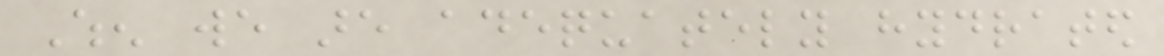When we are adequately hydrated
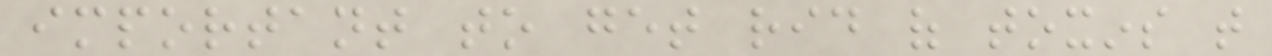important to get rid of toxins that
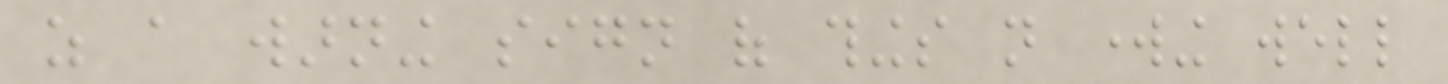as a warning sign of things not working well
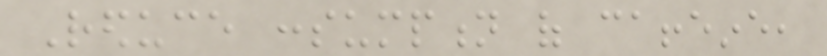Reduce consumption of caffeine,
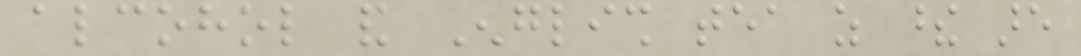alcohol and English tea as these are
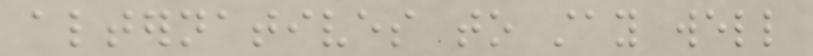alternatives to stay well
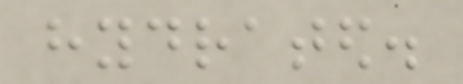hydrated.
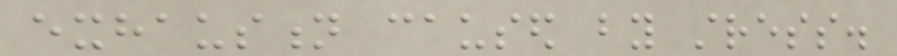exhaustion caused by stress.
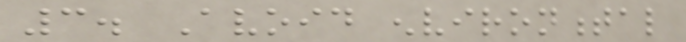3. Avoid environmental
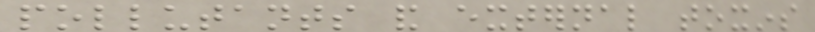pollutants and external toxins
